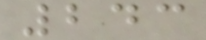243
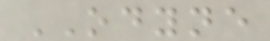ODYNE
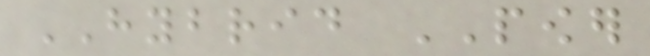HYBRID POWER
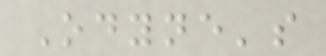Odyne's
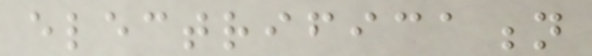electrification
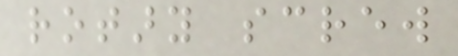rotary screw
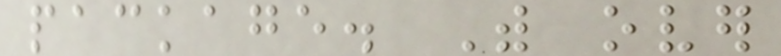package. With over
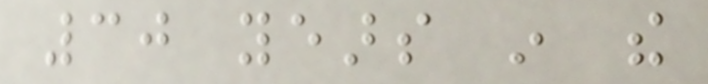30 years in the
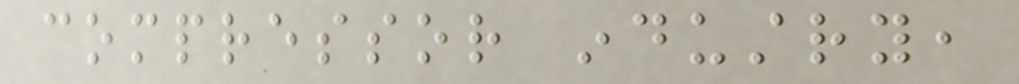compressor industry,
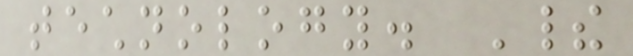technology. Their
